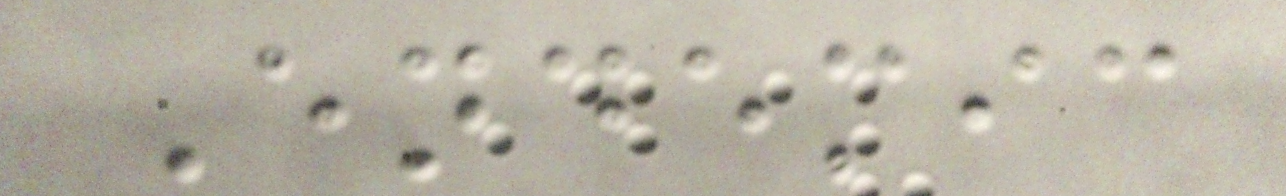Endemic
